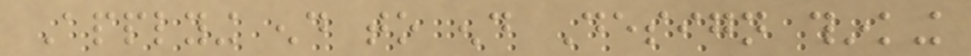Applying end to end Design thinking
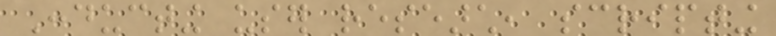Conducting user research, scripting
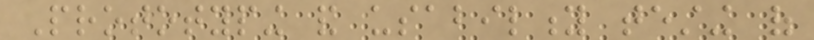Prototyping and usability testing of
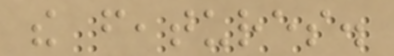the features.
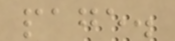page.
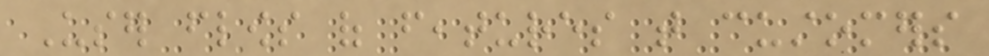User flows of features that customers
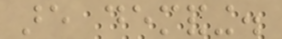are demanding.
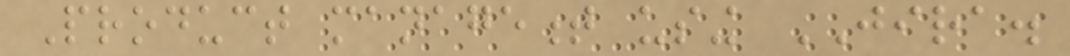Product management using JIRA.
